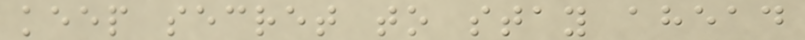keep secret to stay ahead
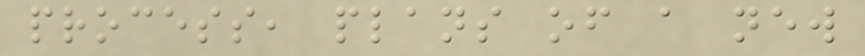process, plans of a new
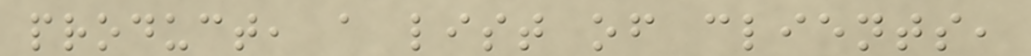product, a list of clients,
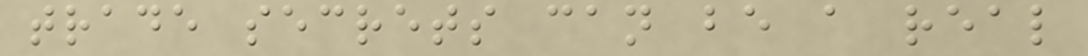trade secrets can be a real
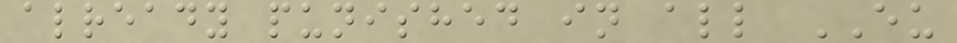already punished in all EU
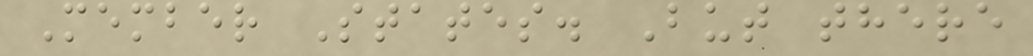Member States. But there
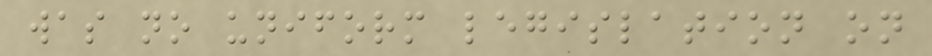was no uniform legislation on
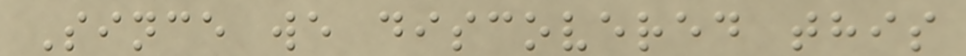Since we discovered this
